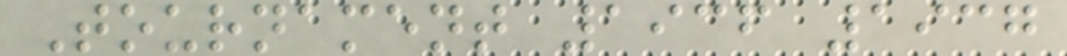Tournament 1936 1937
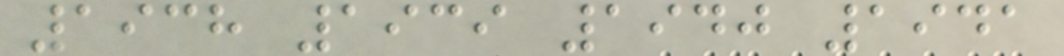1938 1939 1940 1941
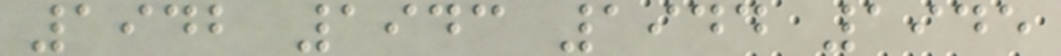1942 1943 1944 1945
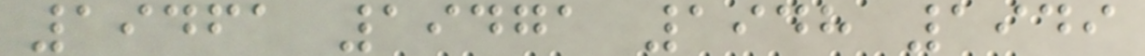19461 19471 1948 1949
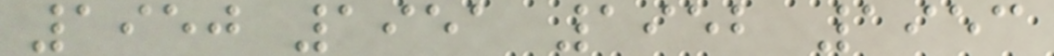1950 1951 1952 1953
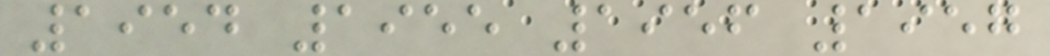1954 1955 1956 1957
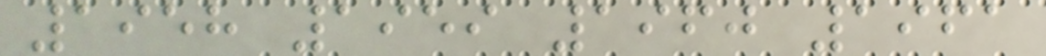1958 1959 1960 1961
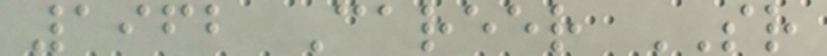1962 Career SR
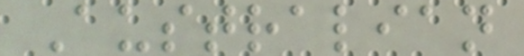Australian
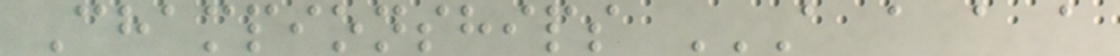Championships A A A A
